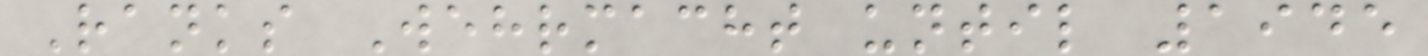Ranks Wehrmacht until 1945
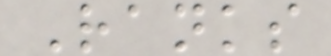Ranks
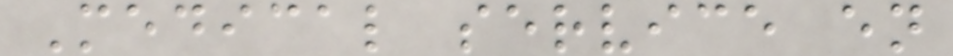Medical service en
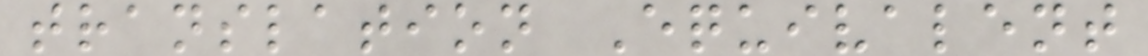translation Equivalent
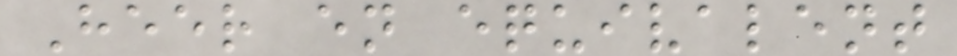Heer en equivalent
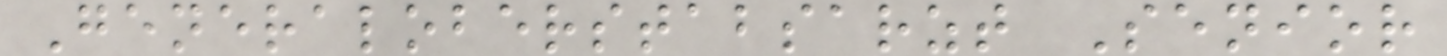Generaloberstabsarzt Senior
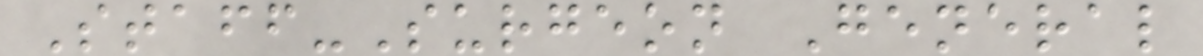Staff-Surgeon General
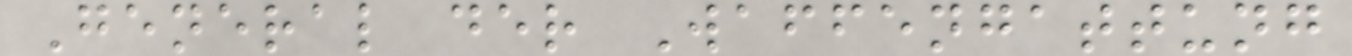General der Waffengattung
